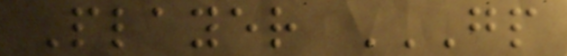Player GP
